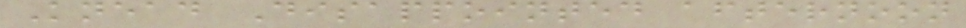Knead Disappointed afternoon
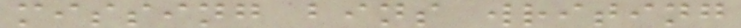missing bins writing
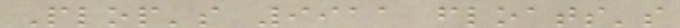Plop's 9911 floats's
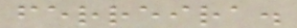ferreira.
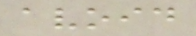avoid
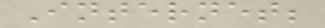Internet;
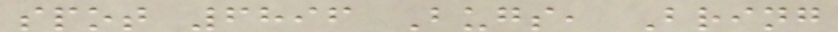spot 6896 Bugs, Bring
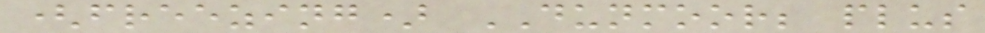(freezing) DUNMOOR; plus
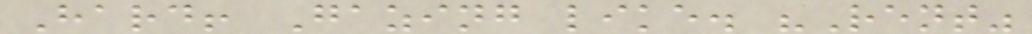Hard! Gazing like. "Rent"
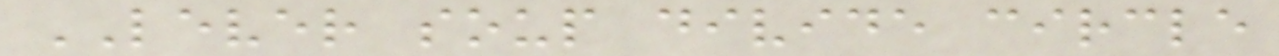LEVER soup divide circle
